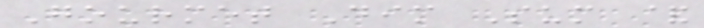Gourmet Dim Sum &
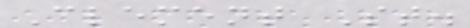Clement St.
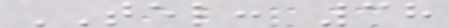TEL: 38
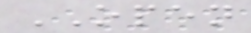OPEN
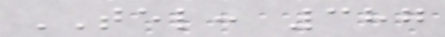TEL: 387
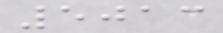5013
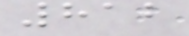812
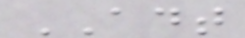ADT
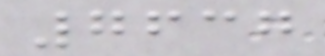7637
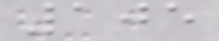105
